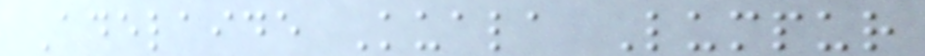Adelaide Kuala Lumpur
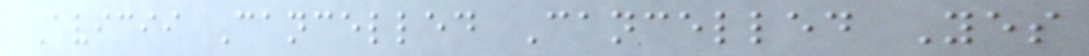Avicii Cancelled Cancelled Yes
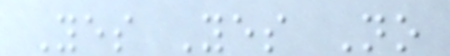Yes Yes No
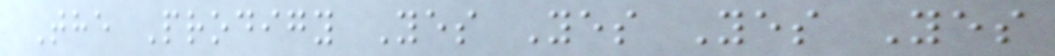The Prodigy Yes Yes Yes Yes
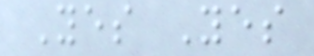Yes Yes
